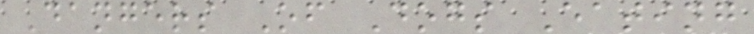Dangers Of Dogs Eating
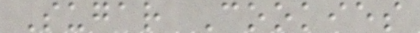Sugar Cookies
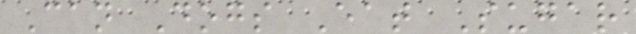Can Dogs Eat Sugar
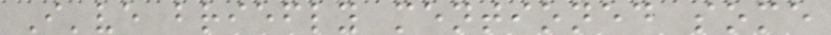I've briefly mentioned some
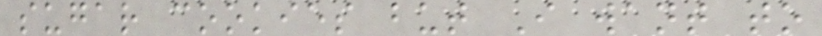sugar cookies but I want to
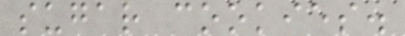sugar cookies.
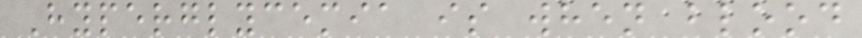Hyperglycemia is when blood
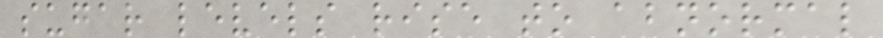sugar levels rise to abnormal
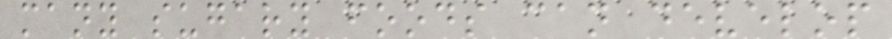many sugary foods can develop
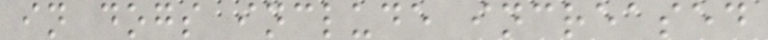in dogs include increased
